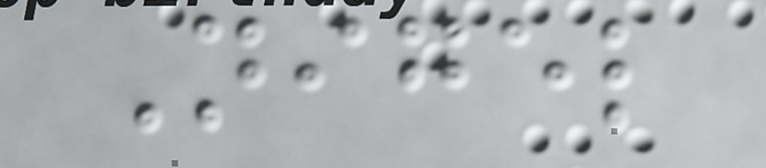Nigel
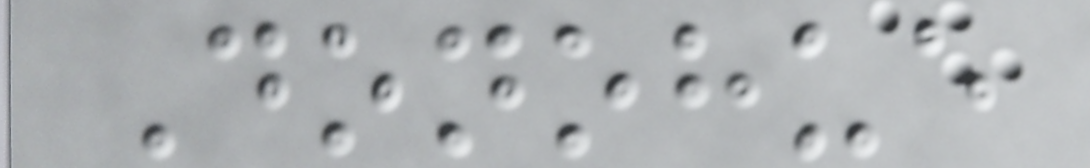Donohue
